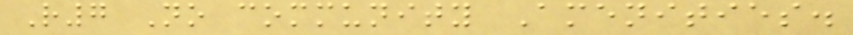R7 No community Amenities.
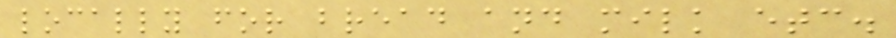locally for bread and milk etc.
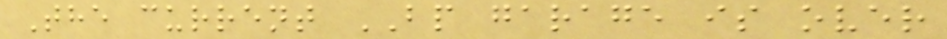The current BP garage is over
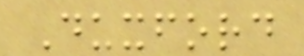Duxford
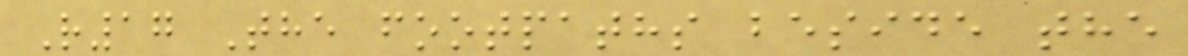R17 The footpaths beside the
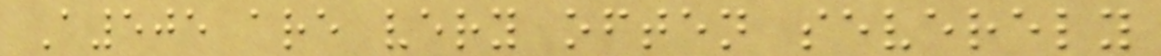A505 are very often severely
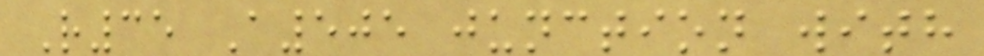R35 A505 junction with
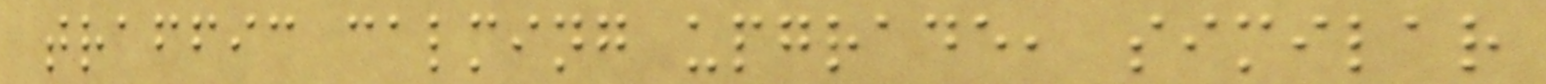traffic calming upgrade, similar
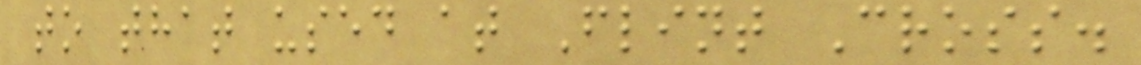to that used at Flint Cross.
